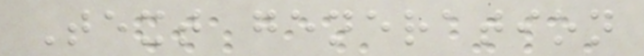Text generation
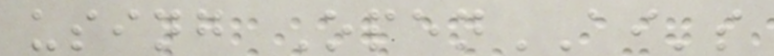using OpenAI's
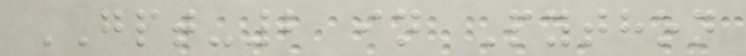GPT-2 in Python
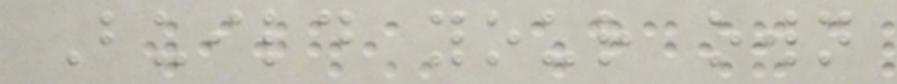Build your own
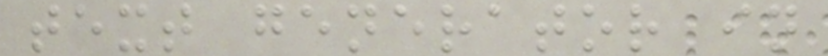text generator in
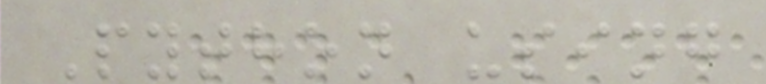Python using
